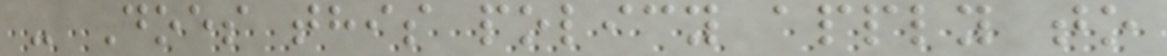- Does this policy apply to
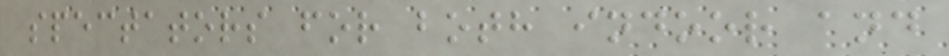spectators for both indoor and
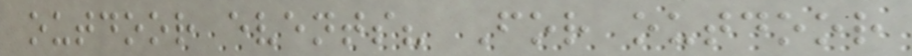outdoor events? For outdoor
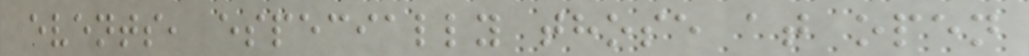events, especially those at open
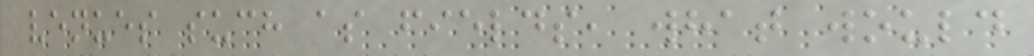venues such as fields, what would
